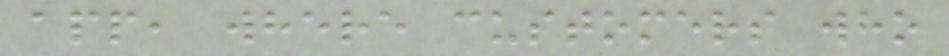app, where customers who
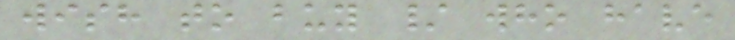wish to buy / who have
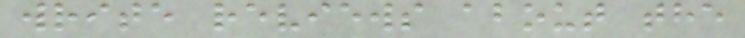write reviews about the
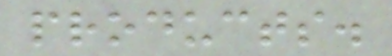products.
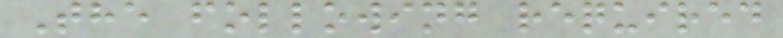The following required
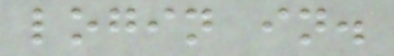login in.
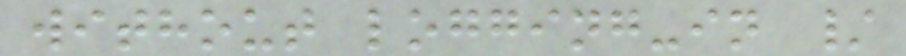without logging-in /
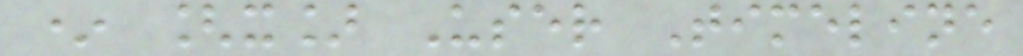* [x] User Timeline
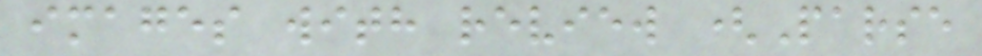images with review (Parse
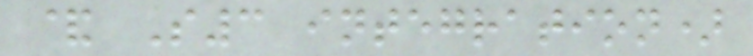& S3 integration)
